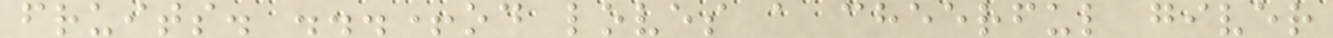fruits. ...+od loves a cheerful giver
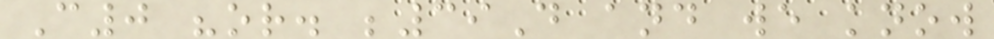C0 "or. ;39D and we know
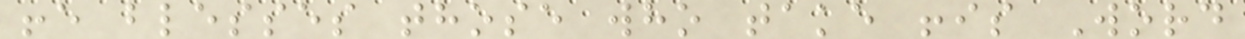!e blesses those who take !is Word
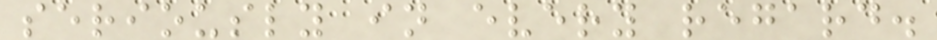seriously in every regard.
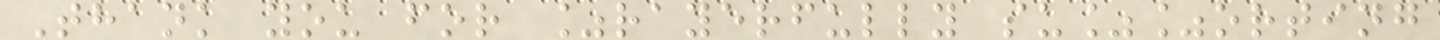Thank you for %rayerfully su%%orting
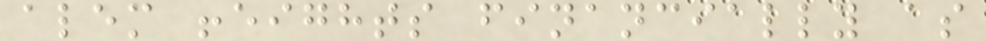alem !eights financially as
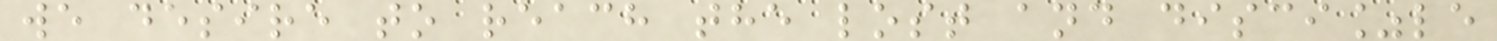we desire to reach the lost and disci%le
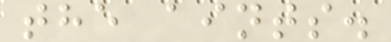the aints.
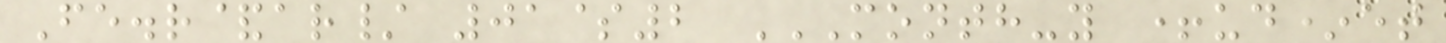Fe.r&ar/ 01$2 MONTH-Y +UD*ET
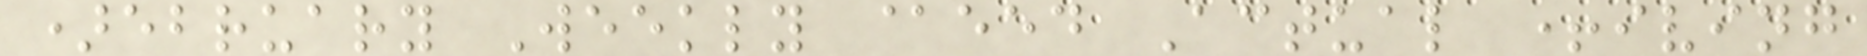)ebruary Weekly @eed Actual +iving
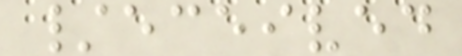/eceived
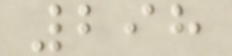298
